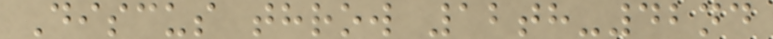Discus throw 12th-42nd
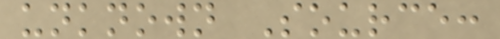unknown Source:
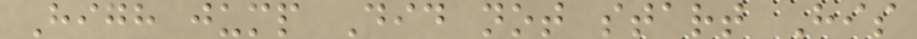High jump Did not start His
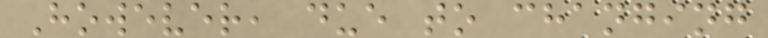However, due to changing
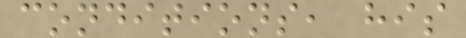conditions, his
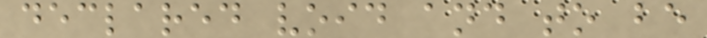declared void and to be
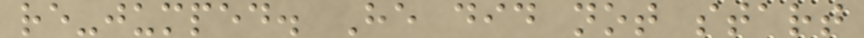re-jumped. He did not start
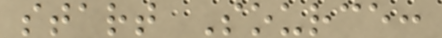start Source:
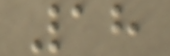18
